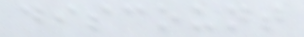discount
